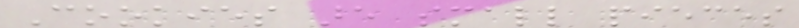Cookies are small pieces
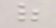of
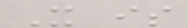It is
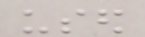used
